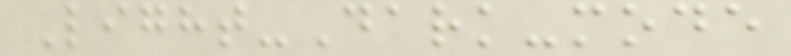Light-Dark-mode
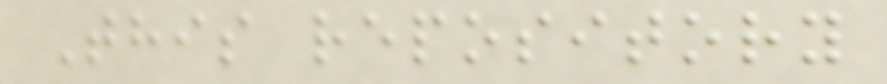This repository
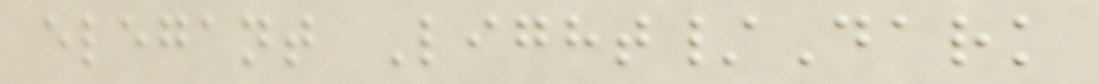elegant Light/Dark
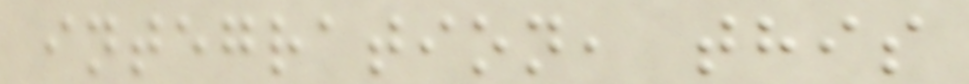integration, this
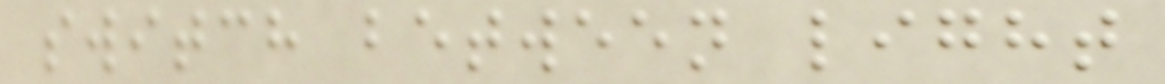switch between light
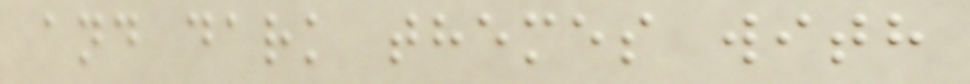and dark themes with
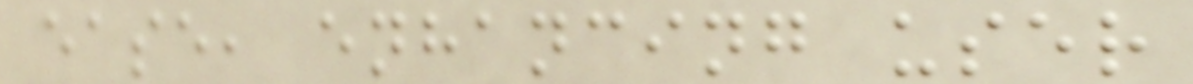ease, enhancing user
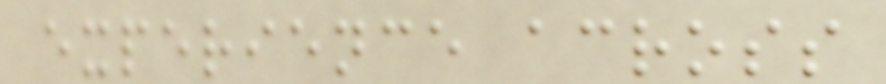experience across
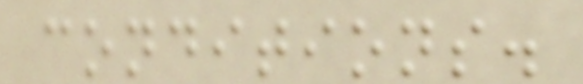conditions.
